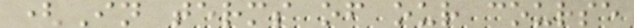(In terms of our course
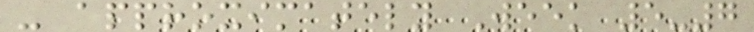- approximately Week 5-7
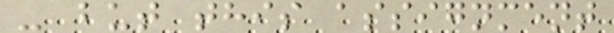- but this assignment
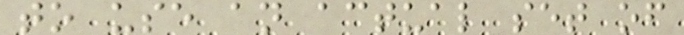to use an actual set of
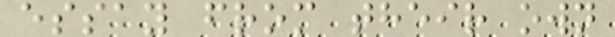essay from their own
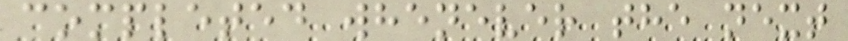completed whenever the next
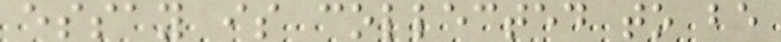essay is collected to be
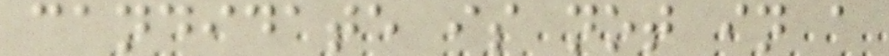candidate is not in a
